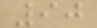90
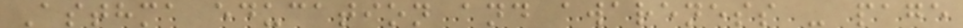Asthma education and awareness - page
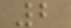2
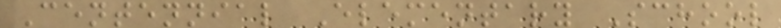Centennial Elementary School
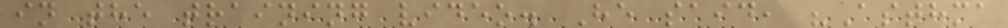in the training video. He said, "Asthma
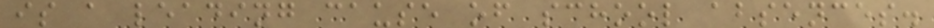is a leading cause of school absences.
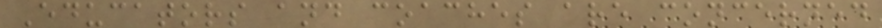Educators and coaches are concerned
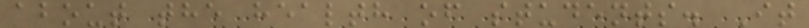about the health of students. It
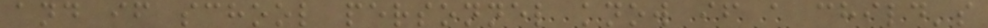and if school personnel know if a child's
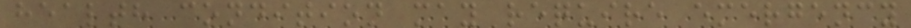health condition may require emergency
